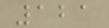121
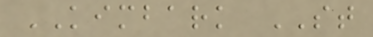KIMBARK ST
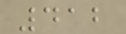412
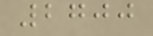2700
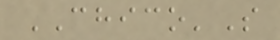CHICO'S
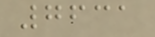7631
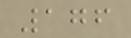176
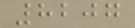8207
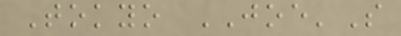Tokyo JOE'S
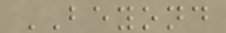BEYOND
